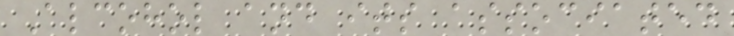Alcohol and its associated
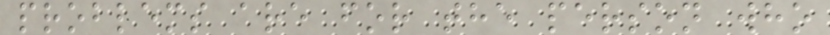problems are for the person who
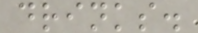drinks.
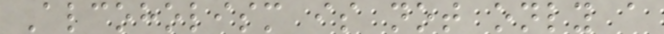Alcoholism is not only a
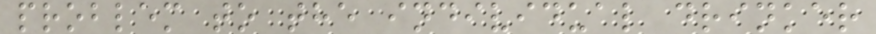problem to the individual drinker
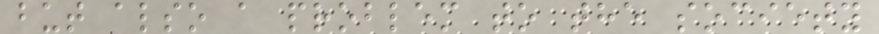but also a problem to the society
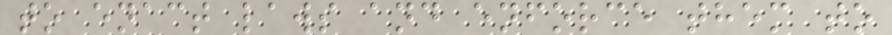to enact laws and enforce them to
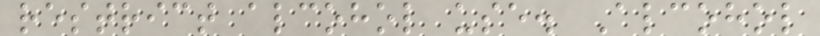restrict alcohol use. Alcohol
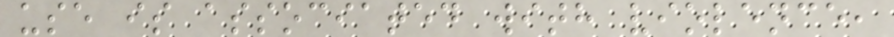use is associated with violence,
